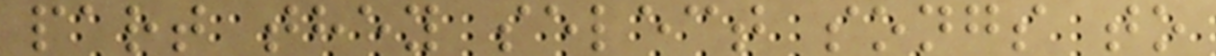part they select songs to
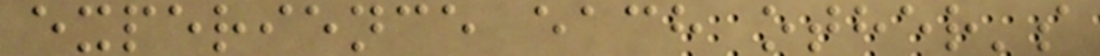experience each other's
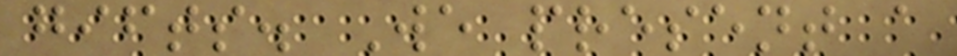gifts. We present a
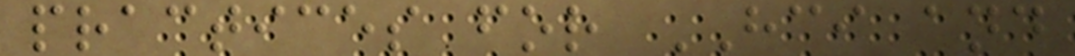practices for HCI and
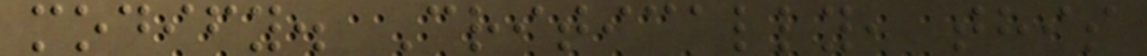modify. Critically, this
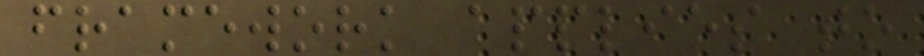framework applies to
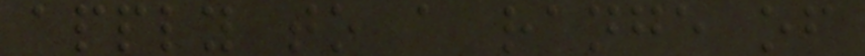apply to a range of
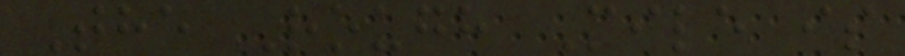The Rough Mile is
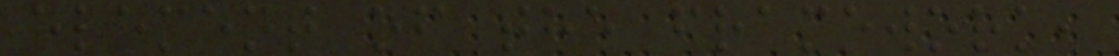element of the framework,
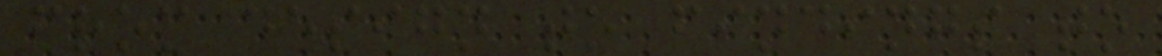from design to findings to
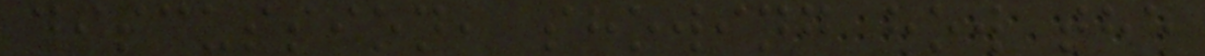discussion, showing how the
